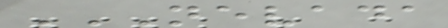NEVADA
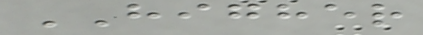HIGHER
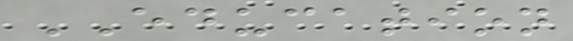EDUCATION
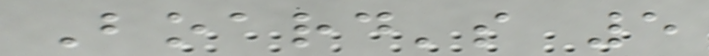Board's 5
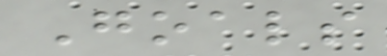Goals
